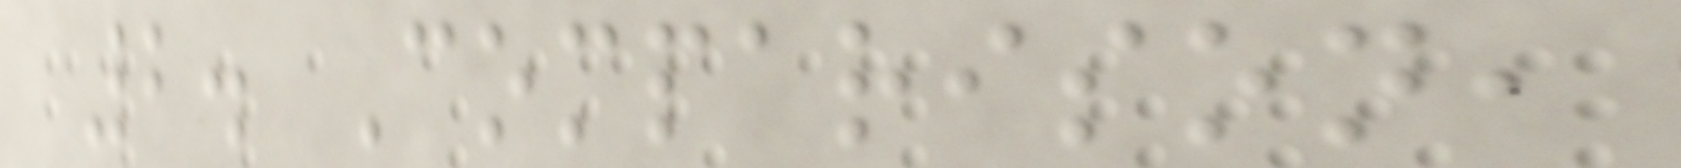2. Comparison,
